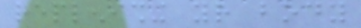replenishing your body
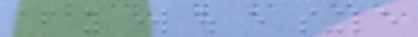after you work out every single
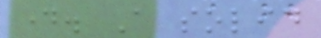day. A solid
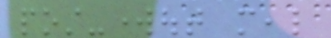post-workout meal
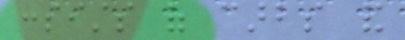consists of carbs and
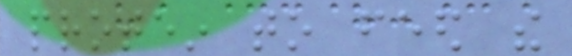protein to feed the
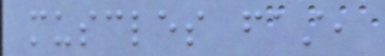muscles fast,
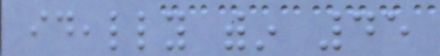ideally within 45
